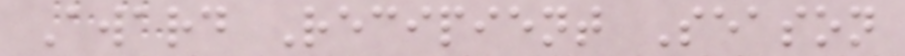Award Recipient Season
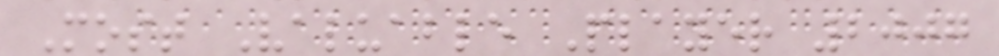Most Valuable Player 2007
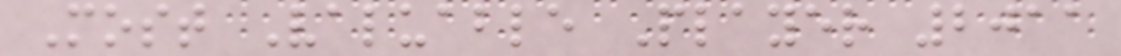Most Valuable Player 2011
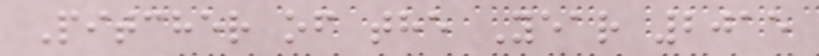Pitcher of the Year 2015
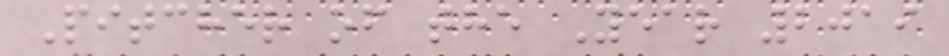Pitcher of the Year 2019
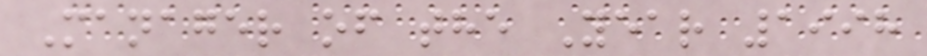Manager of the Year 1998
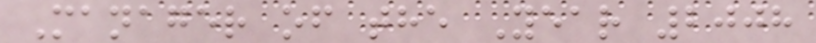Manager of the Year 2008
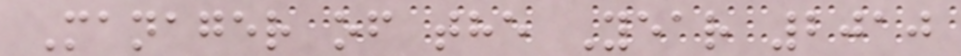Manager of the Year 2010
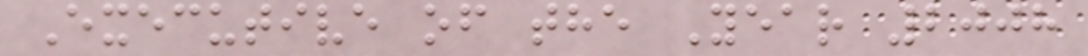Executive of the Year 2008
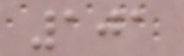101
